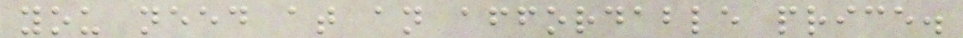you need at an affordable price.
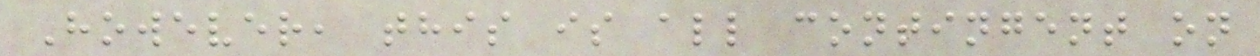However, this is all contingent on
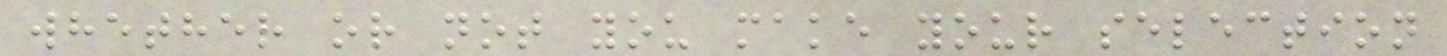whether or not you make your selection
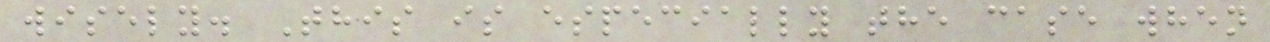wisely. This is especially the case when
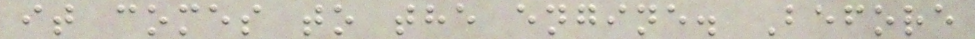it comes to the engine. Before
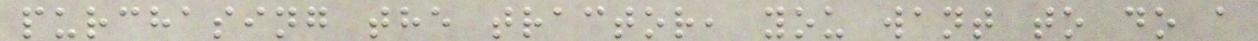purchasing the tractor, you want to do a
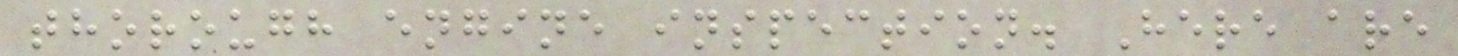thorough engine inspection. Here are
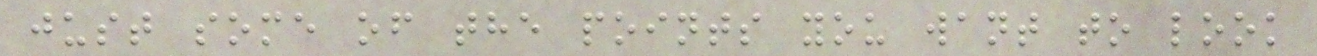just some of the points you want to look
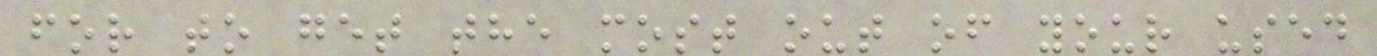for to get the most out of your used
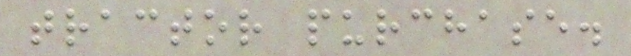tractor purchase.
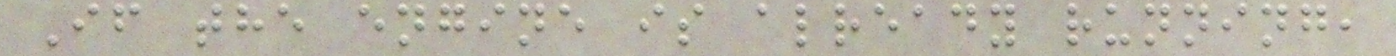If the engine is already running,
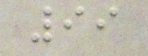99
